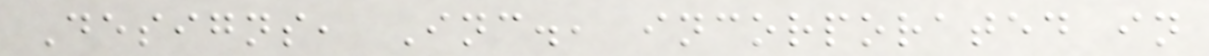Designs, Inc., incorporated in
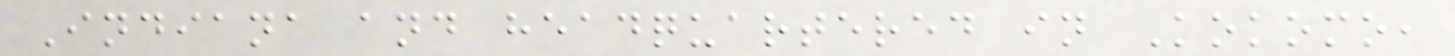Indiana and headquartered in Kokomo,
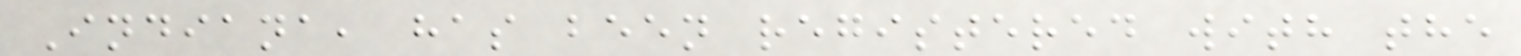Indiana, has been registered with the
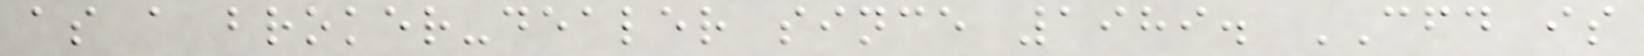as a broker-dealer since 1989. CFD is
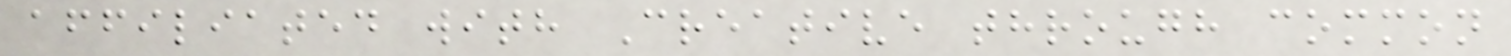affiliated with Creative through common
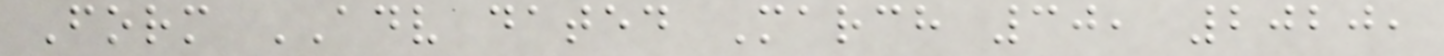Form ADV dated March 30, 2020,
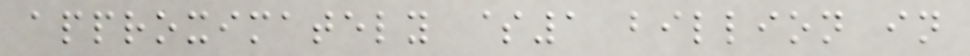approximately $1 billion in
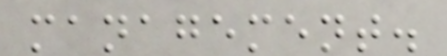management.
